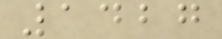1427
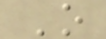O
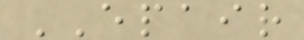EPAIR
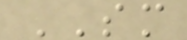SM
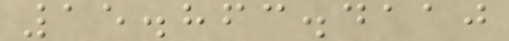15.863.4110
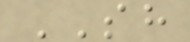SH
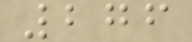276
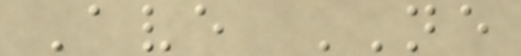Ave NE
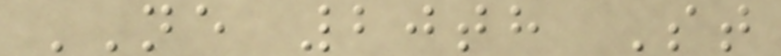NE 20th St
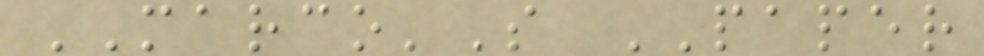MARCO'S PAPER
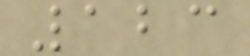123
